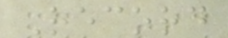Record
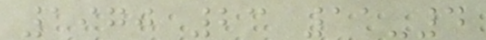1970 23 11-4
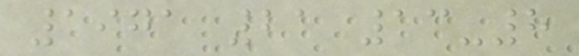1971 21 13-8
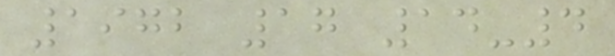1972 17 14-4
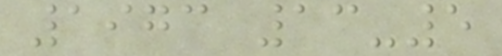1973 13-5
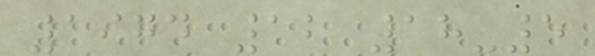1974 12 18-5
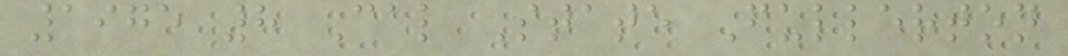1975 8 Cal State Fullerton
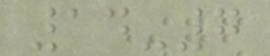14-7
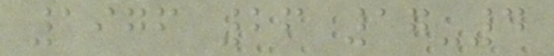1976 26 17-4
